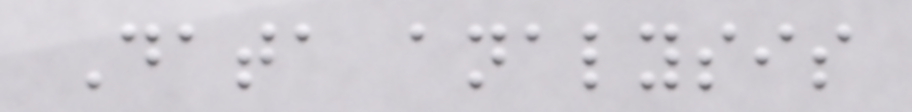Data analysis
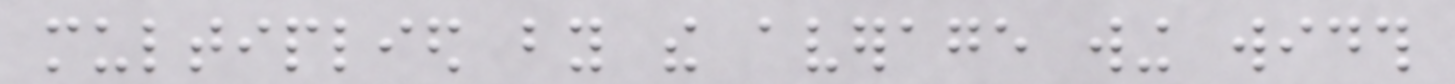multiplied by the average wing width
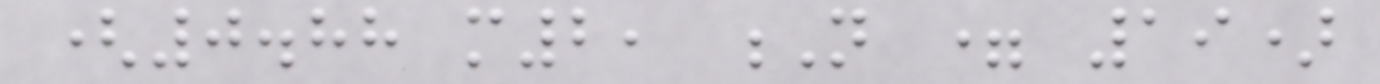(0.88 m2, N = 19)
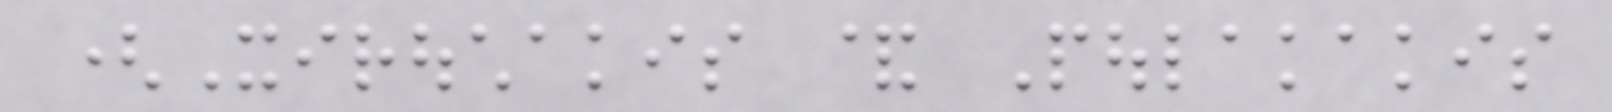(Xirouchakis & Poulakakis
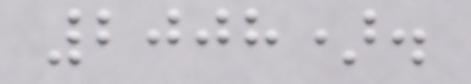2008).
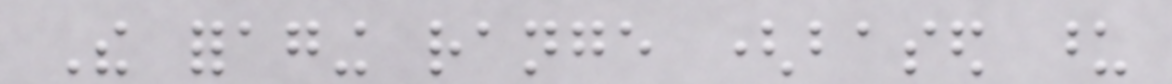The foraging range (based upon
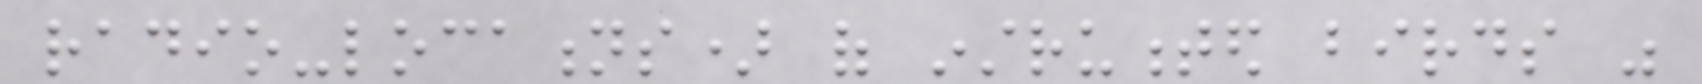radio-locations) of instrumented birds was
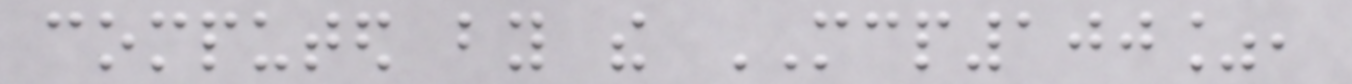computed by the MCP100%,
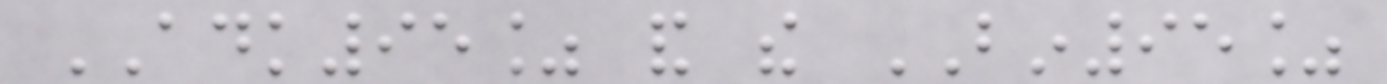ADK95% and the BIN95%
